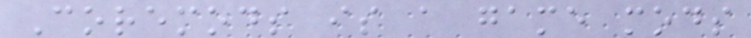Coremods is a game mods
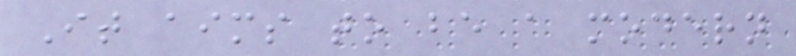It aims to be a modern
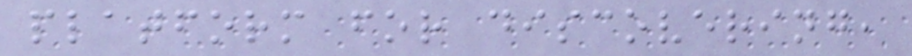platform for discovering,
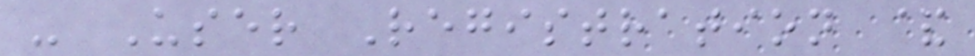- User Registration &
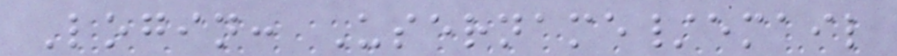Login: Username/email
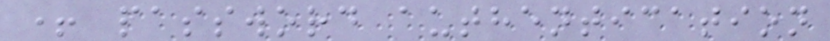+ password authentication
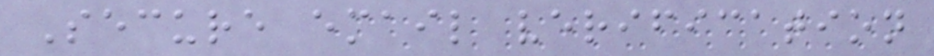Secure email verification
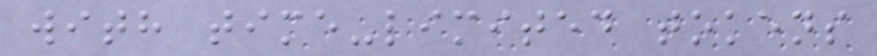with time-limited tokens
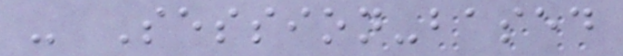- Session-based
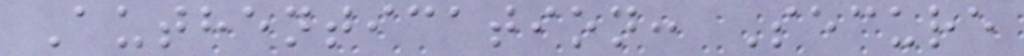Authentication: Secure
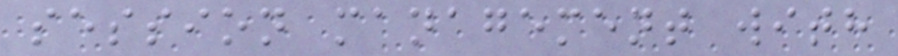session management with
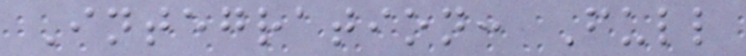Integration: Full
